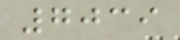7039
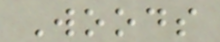Woods
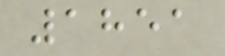1851
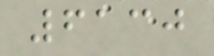6130
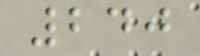240
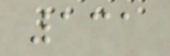131
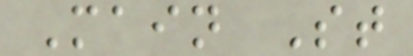Main St
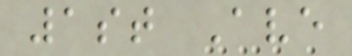1st Ave
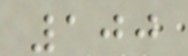100
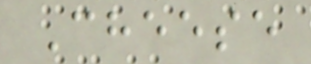Cheese
